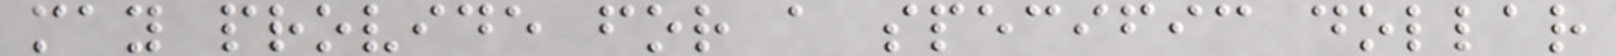may provide for a specific dollar
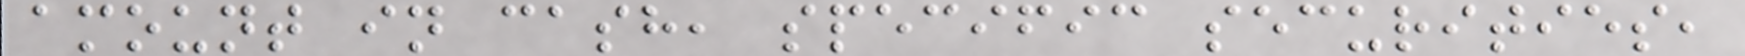amount in cash, specific securities,
